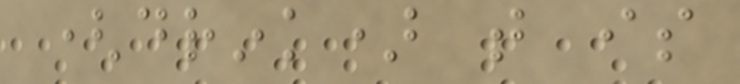(drink) that is
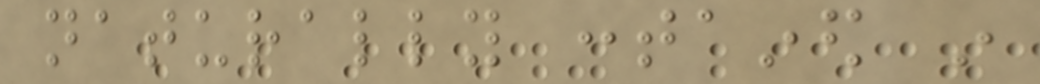naturally contained in
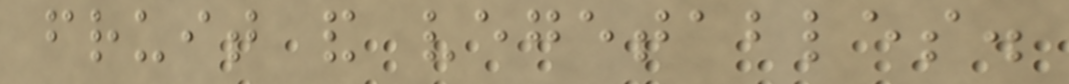fruit and vegetables.
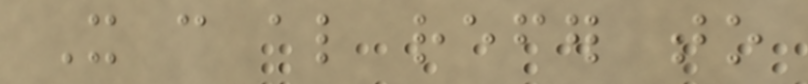It can also refer to
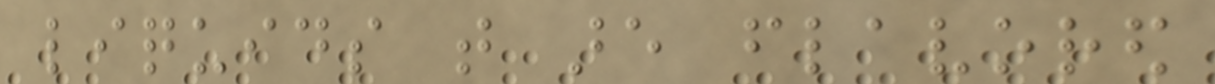liquids that are flavored
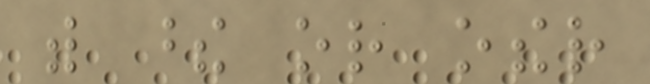with these or other
